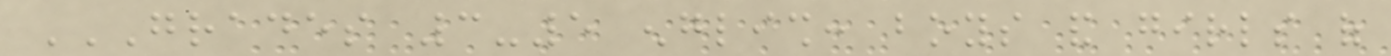GRADES 3-5 ENGLISH: BOYS AND GIRLS OF
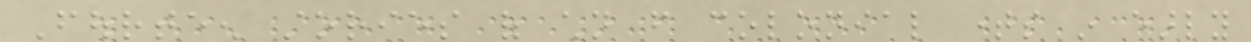Fourteen stories of children from colonial times in early
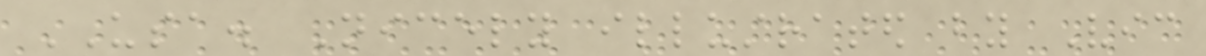USA. Nicely illustrated by Vic
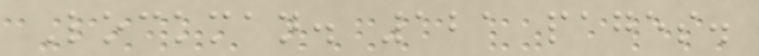Lockman. 121 pages.
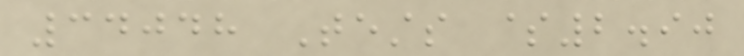34048 Tests $2.90
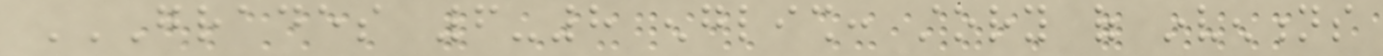GRADES 6-8 ENGLISH: STORY OF INVENTIONS
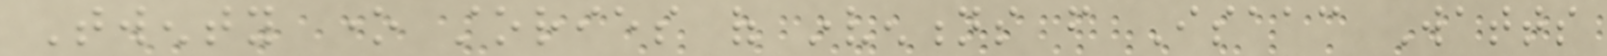Twenty one stories of inventions from Isaac Watts
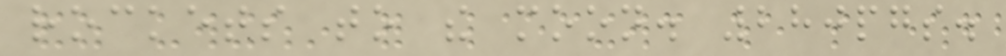rockets to the moon. 280pgs.
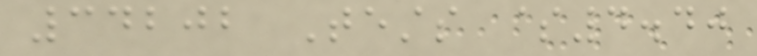34202 Tests $4.40
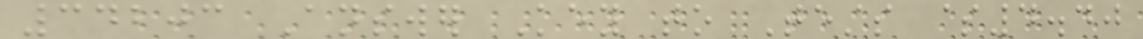34203 Answer Key to Tests $4.40
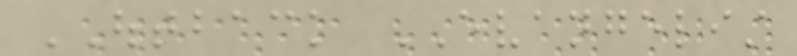OUTBACK EVANGELIST
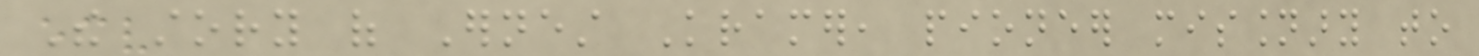The story of Ernest Kramer, pioneer missionary to
